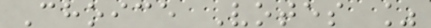Choice Votes %
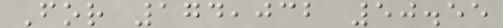For 174,032 50.55
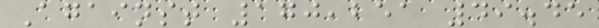Against 170,251 49.45
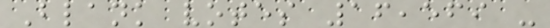Blank votes 16,569 -
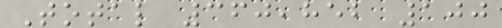Total 360,852 100
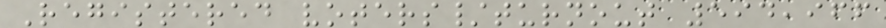Registered voters/turnout 594,966
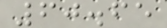60.65
